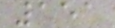151
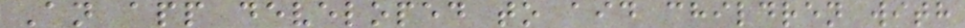An app developed to aid children with
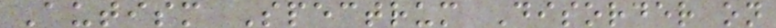Autism Spectrum Disorder on
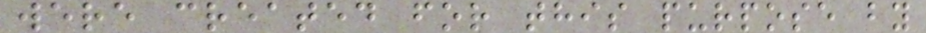were created for this purpose by
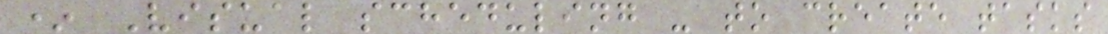* Visual scheduling - to create tasks
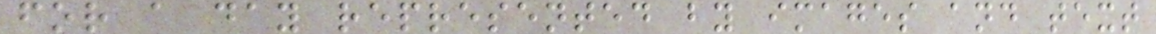for a day represented by images and text
